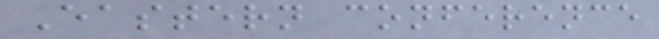Eastern conference
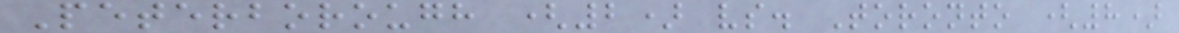Peterborough (2) vs. Toronto (8)
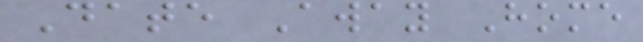Date Away Home
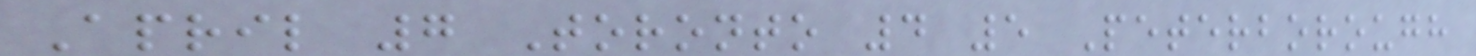April 7 Toronto 4 5 Peterborough
